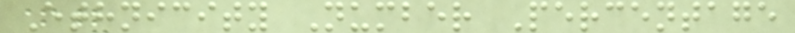Ethnicity Number Percentage
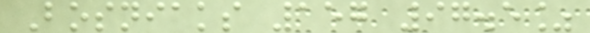Bosniaks 157 97.5%
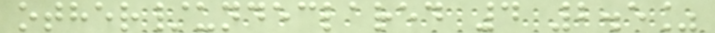other/undeclared 4 2.5%
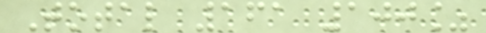Total 161 100%
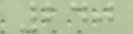240
